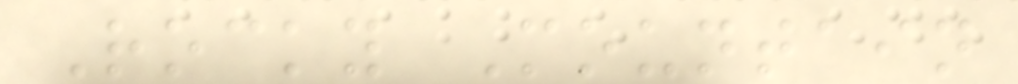Rocky Mountain
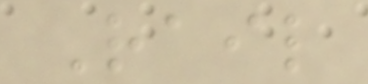Rail
